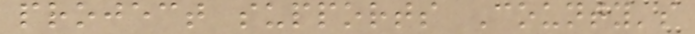project supports County's
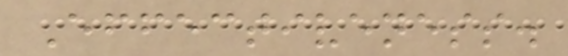Effectiveness.
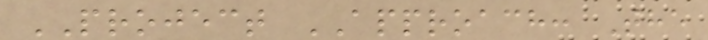PROJECT APPROACH: The
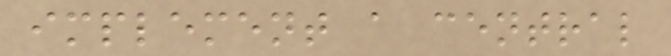implement a central
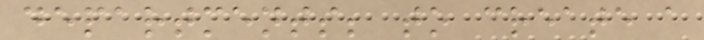departments; to create a
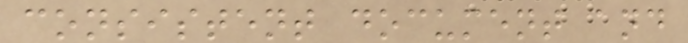consistent document and
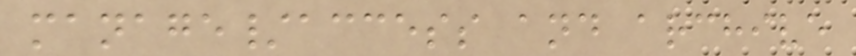manage/access and archive
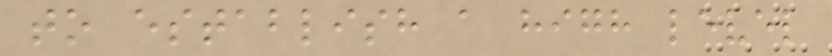to establish a high level
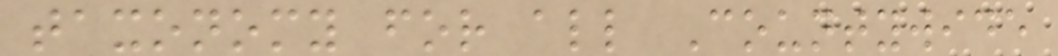taxonomy for all Countywide
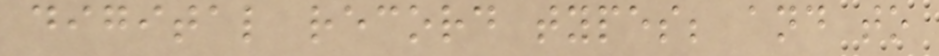digital record types; and to
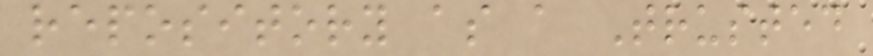repository as a Trusted
